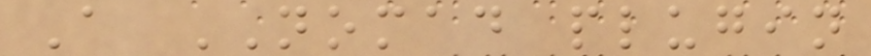A NOMAD plugin
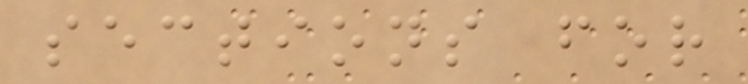sections for
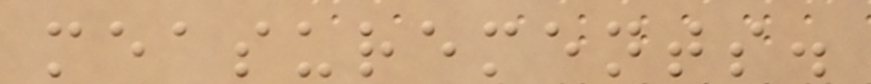measurements.
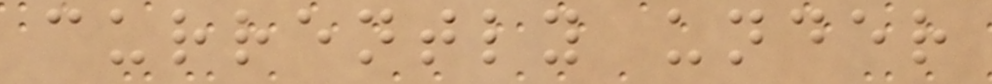currently under
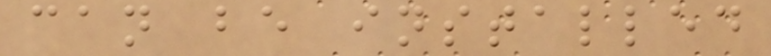can be installed
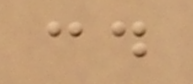cd
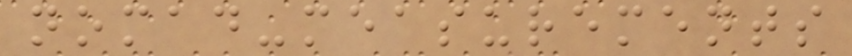nomad-measurements
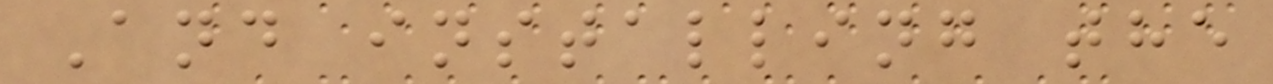And installing the
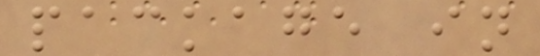package in
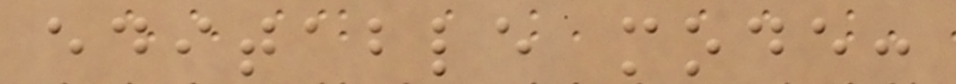editable mode:
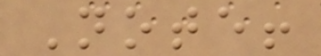Note!
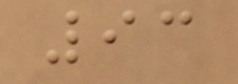93
